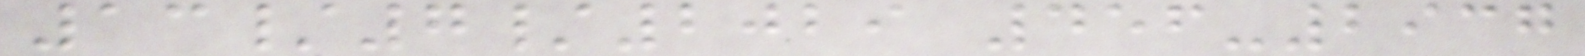13/7/2029 456-2937
